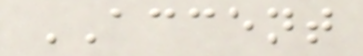ACCENT
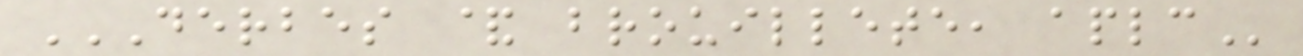DERBES & BROUILLETE, APLC
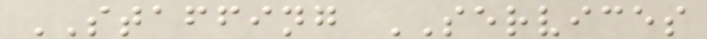STAFFING SERVICES
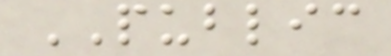PUBLIC
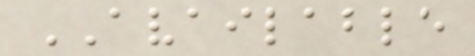AVAILABLE
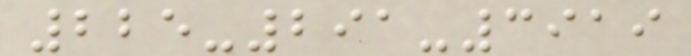225-291-3919
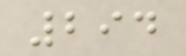294
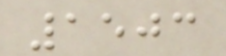1503
